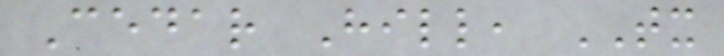Cedar Hill, TX
